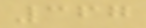367
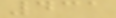431
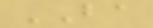BA
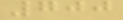700
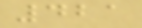421
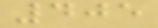405
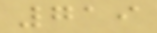719
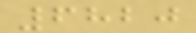6820
